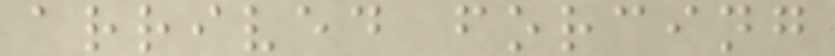arrived forcing
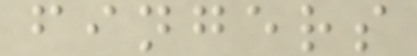fingers
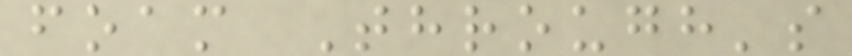foam Through's
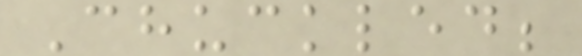Chuckled;
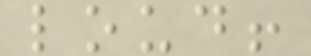loud!
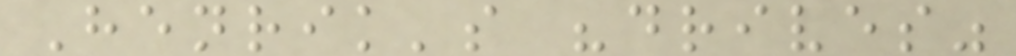Henrik's "drives"
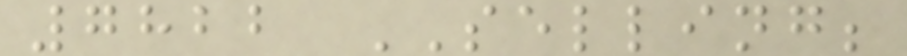7822 SELLING;
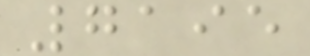7195
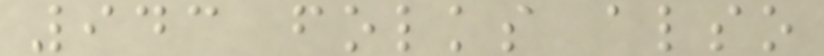943 folks also
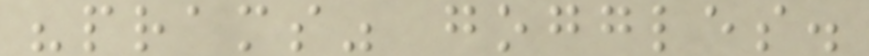"prams" goggles.
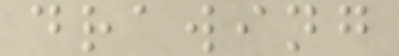drawing
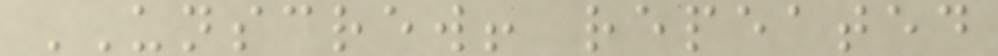UNSCREW! repeated
